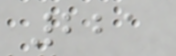221
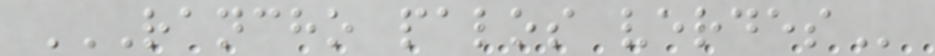RANCHO PALOS VERDES
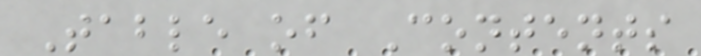Table of Contents
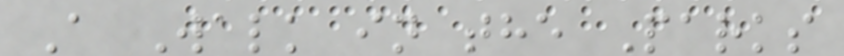A Walk in the Parks
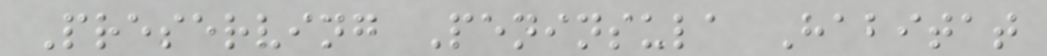Preserving Peninsula Habitat
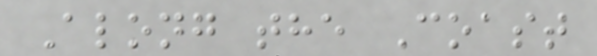Along the Coast
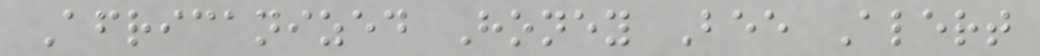Africanized Honey Bee Alert
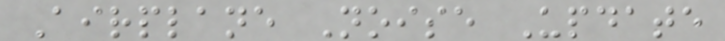Airplane Noise Update
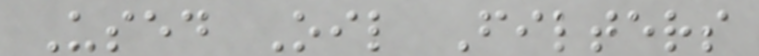Used Oil Filters
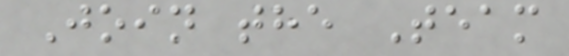Join the Team
